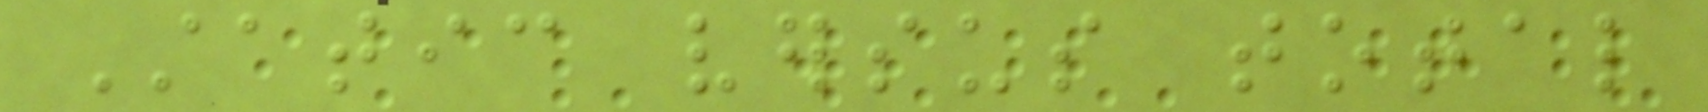Static versus total
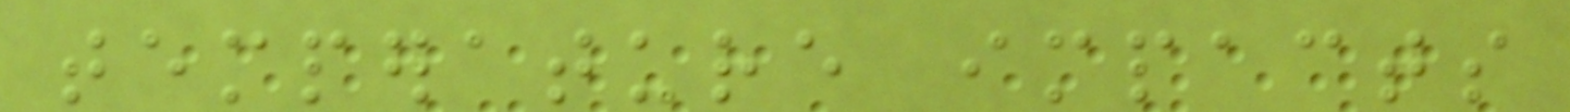temperature impacts
